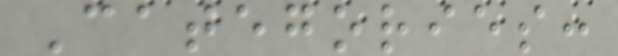Categories:
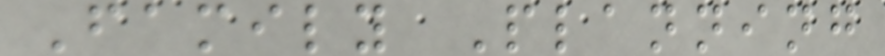Family Planning
